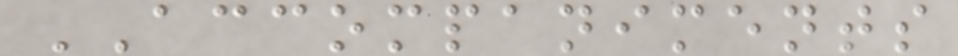ACCOMPANIMENTS
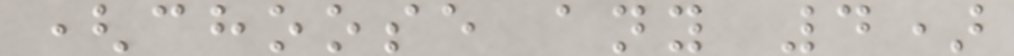(choose any 4)
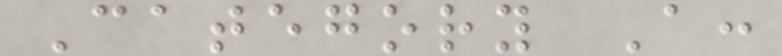Category A:
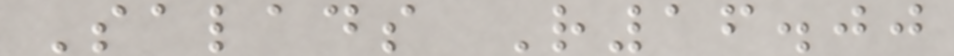Salads R16.00
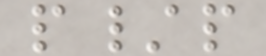p/p
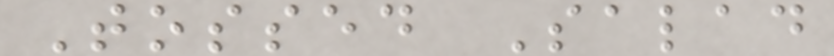Tossed Salad
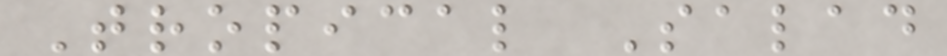Tropical Salad
